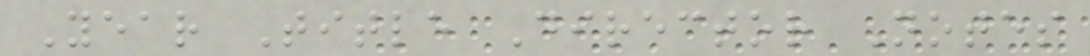Year Title Director Notes
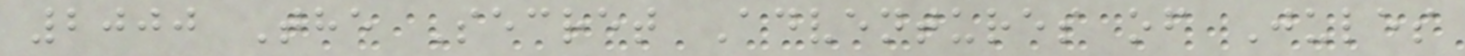2000 The Secret Adventures of Jules
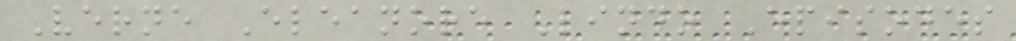Verne Eleanore Lindo Episodes
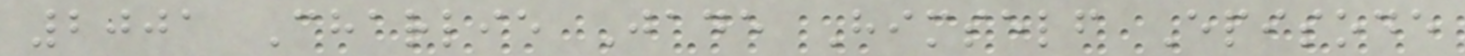2001 Charlie Jade Himself Episode
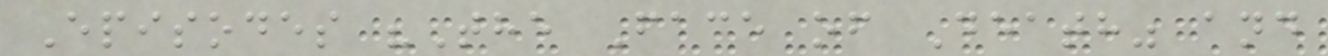Episodes "The Face of Death" and
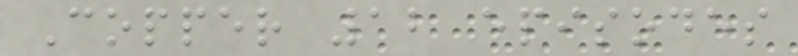Copper 12 episodes
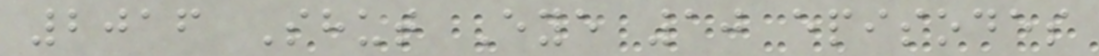2016 Shut Eye 10 episodes
